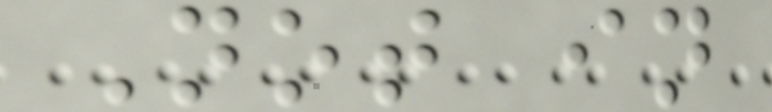Not in
